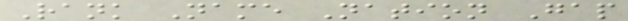Rank Name Nation Gap
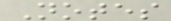Notes
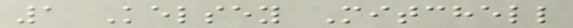1 Kelsey Mitchell
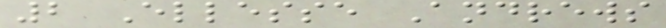2 Ellesse Andrews
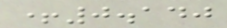+0.140
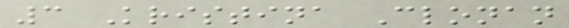3 Kristina Clonan
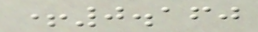+0.160
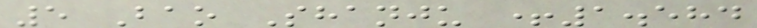5 Bao Shanju +1.584
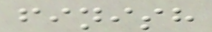finish
